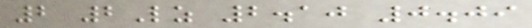2 2Lz 2.10 0.09
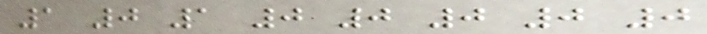1 0 1 0 0 0 0 0
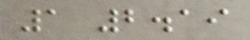1 2.19
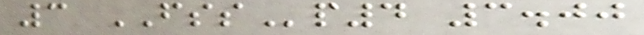3 FSSp4 3.00
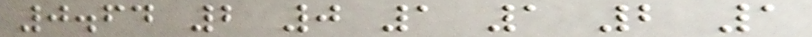0.64 2 0 1 1 2 1
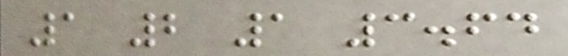1 2 1 3.64
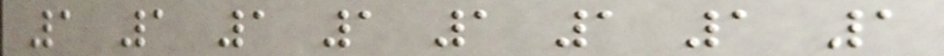1 1 1 1 1 1 1 1
